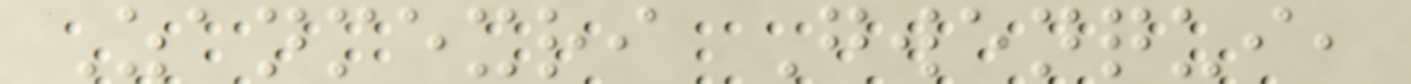Zanmexri Gwenqui,
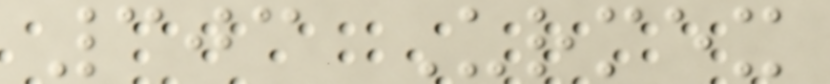303 Urmex
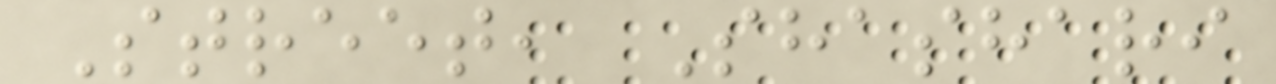Street, Shashari
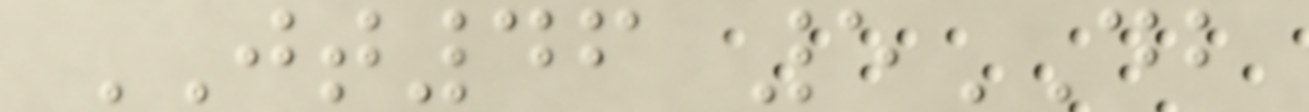JT46 5DB
